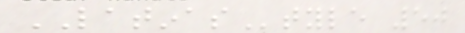LATINAStyle 50
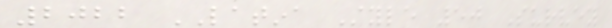2022 LATINA Style 50 Survey
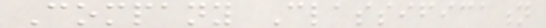Company Classification
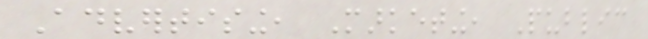Advertising, Marketing, Public
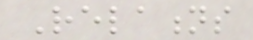Relations
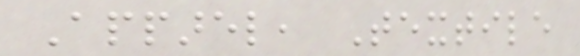Apparel, Textile
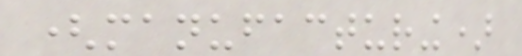(manufacturing)
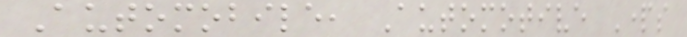Automobile, Automotive Parts
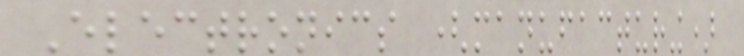Electronics (manufacturing)
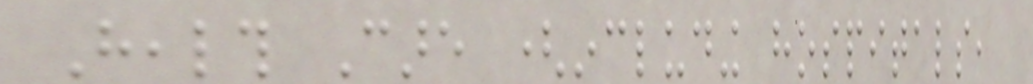Health Care (including hospitals,
